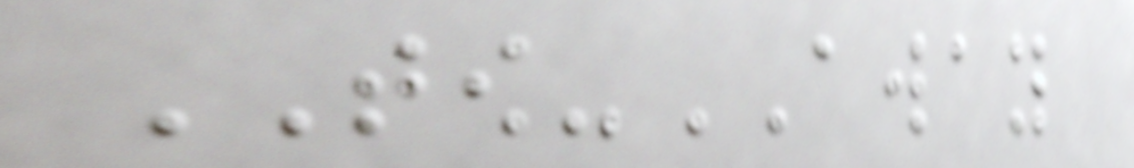TOW-AWAY
